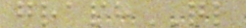graphQL
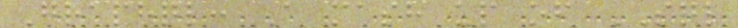Graphql: A mash up of SQL
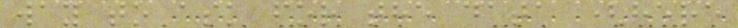way to ask for the data (here
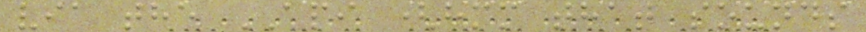via the API (hmm that sounds
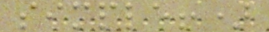simple!)
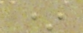*
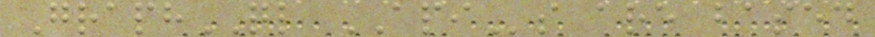GraphQL APIs are based
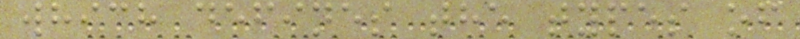which defines the types of
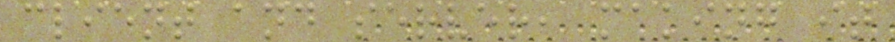client and server, making it
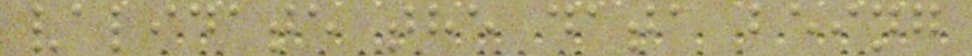validate the data being
